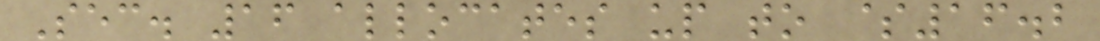Sec. 16 allocates up to $16.2
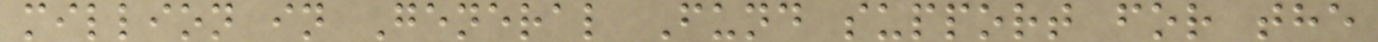million in General Fund support for the
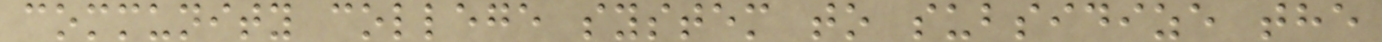community college system to subsidize the
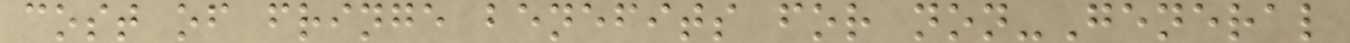cost of fringe benefits for non-General
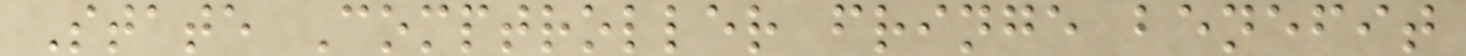State Comptroller fringe benefit
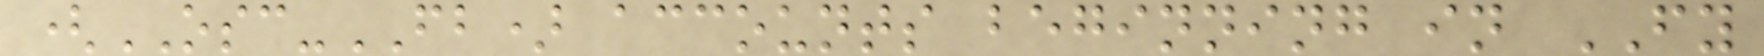(OSC-FB) accounts beginning in FY
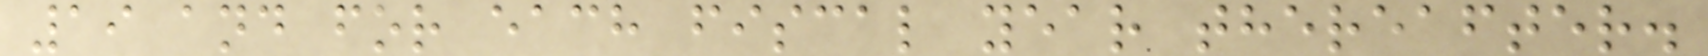19 and for each fiscal year thereafter.
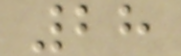28
